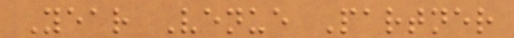Year Venue Partner
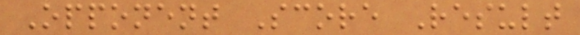Opponent Score Result
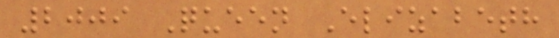2009 Queen Elizabeth
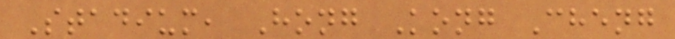Stadium, Hong Kong Cheng
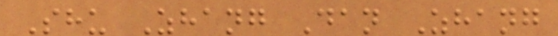Shu Zhang Dan Zhang
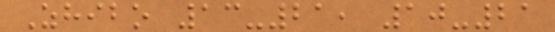Zhibo 13-21, 10-21
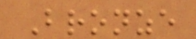Bronze
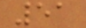51
